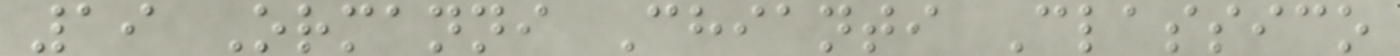19 Ormanni Chianti Classico
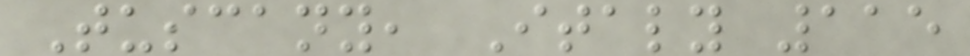Tuscany, Italy 115
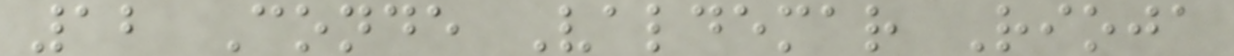12 Conde Valdemar Rioja
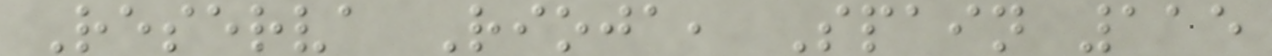Reserva Rioja, Spain 115
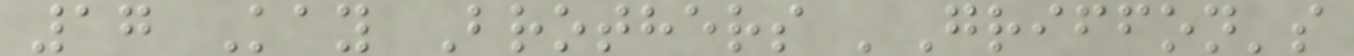17 Kay Brothers 'Griffon's
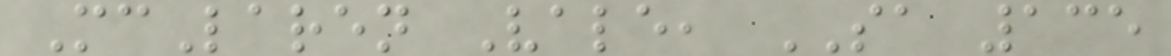McLaren Vale, SA 135
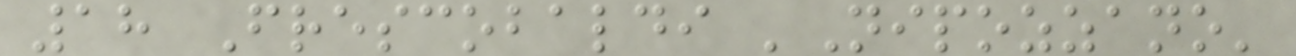18 Frescobaldi 'Nipozzano'
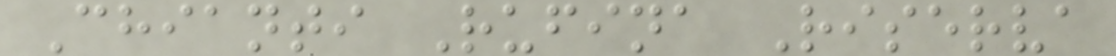Chianti Rufina Riserva
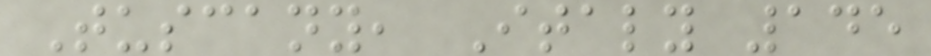Tuscany, Italy 145
